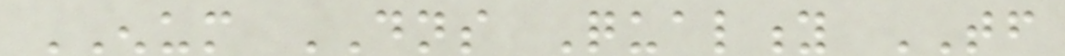ENUM DNS Quality TF
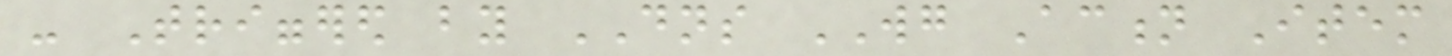- Triggered by DNS WG Action Item
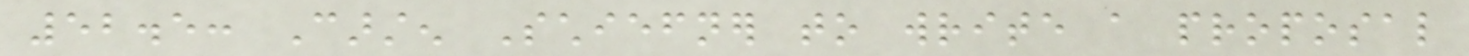52.5: Carsten Schiefner to write a proposal
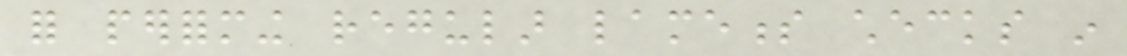for performing regular lameness checks in
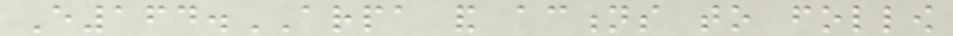E164.ARPA and actions to follow
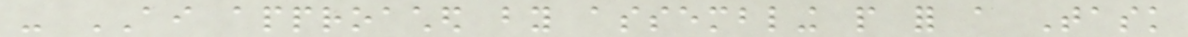- AI approached by assembling people for a Task
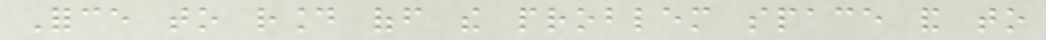Force to round off the problem space and to
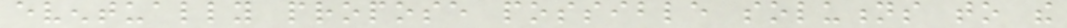eventually propose possible solutions to the
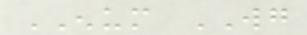ENUM WG
